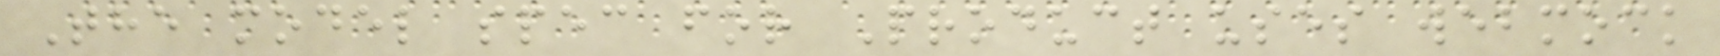The model spec for Product uses webmock
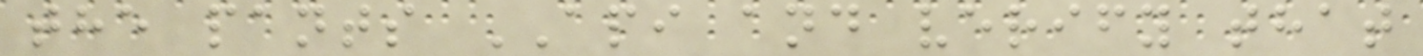the pants API and verify that
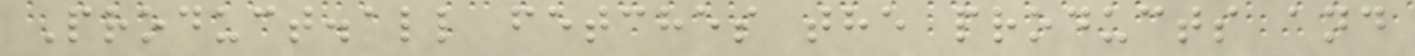Product.all fetches the products and
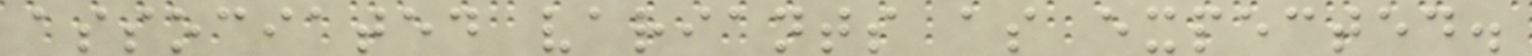associated variants as expected.
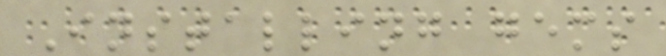Installing gems
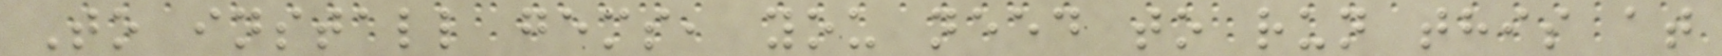To install gems, you need to run this at
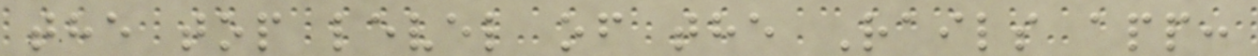the top level of the Rails app:
